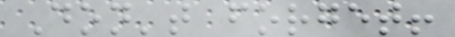Don't forget!
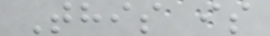This is
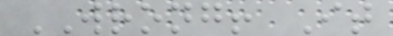WRONG! It
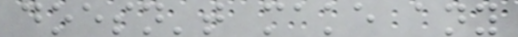doesn't make any
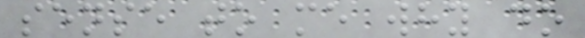sense to me why do
